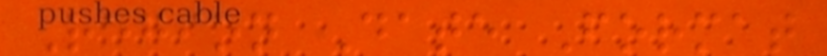Region Date Format
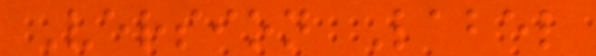Version Label
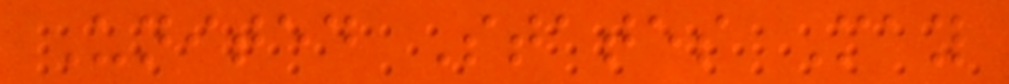United States May
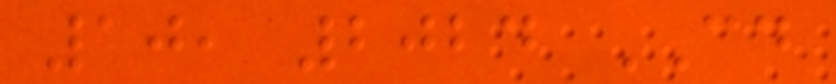10, 2024 CD
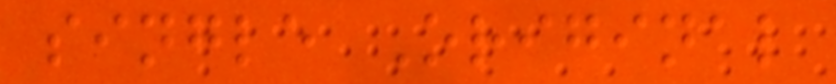single Original
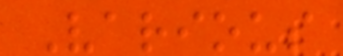Various
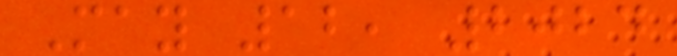May 12, 2024
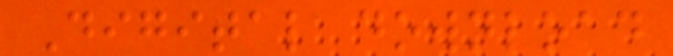Digital download
